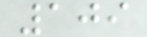109
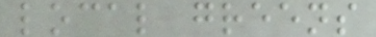local greens
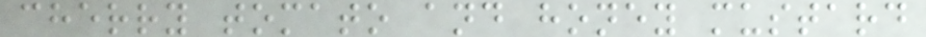cherry tomato and honey mustard
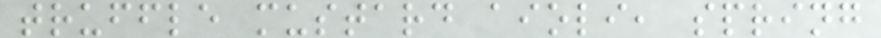truffle mustard aioli, spring
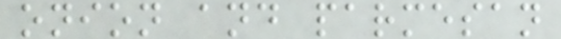onion and parmesan
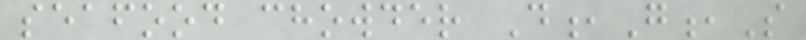seafood chowder D,G,S
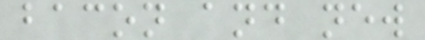bacon and new
